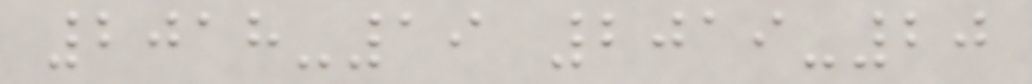2018-19 2019-20
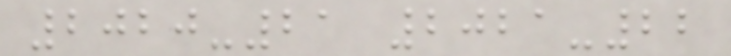2020-21 2021-22
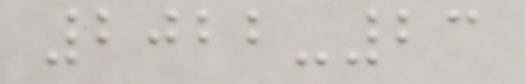2022-23
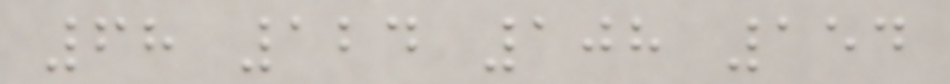68 124 108 154
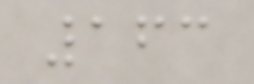163
